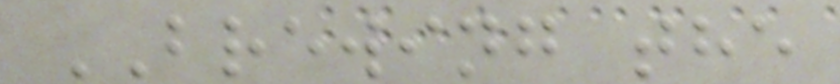BREWING the
